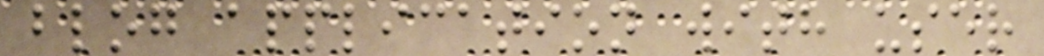blog application with user
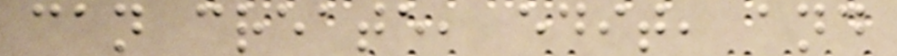can create, edit, and
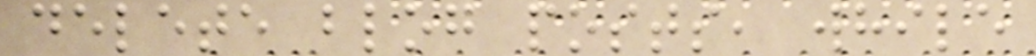delete blog posts, while
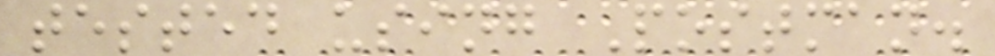tested using Postman.
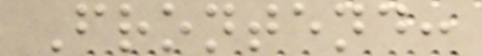Frontend:
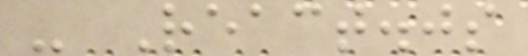- React.js
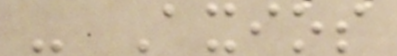- Axios
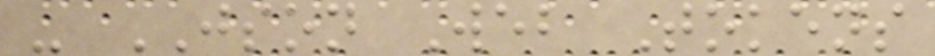- JSON Web Tokens
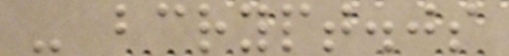- bcrypt.js
